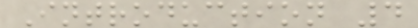Introduction 4
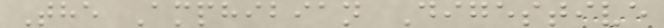The Amphibian Digestive
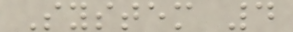System 4
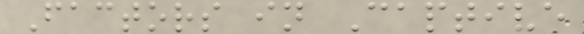Factors in Captive
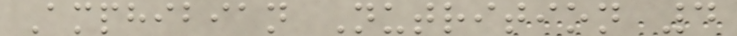Amphibian Nutrition 4
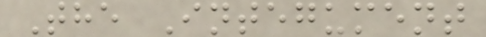The Integument
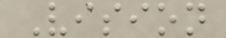Vision
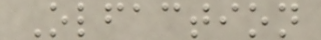Olfaction
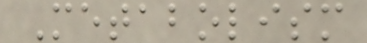Metabolism
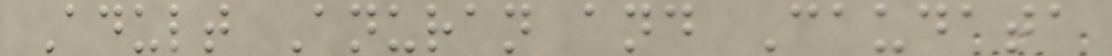Adult Anuran and Caudata
